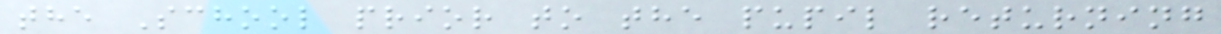the School prior to the pupil returning
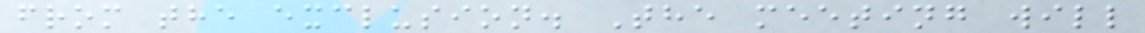from the exclusion. The meeting will
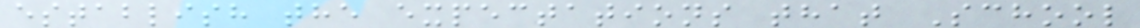establish the expectations that School
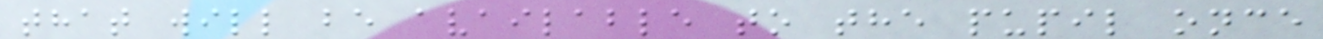that will be available to the pupil once
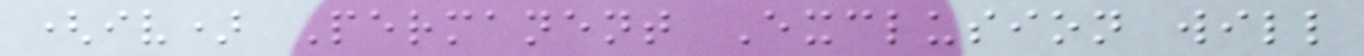(iv) Permanent Exclusion will
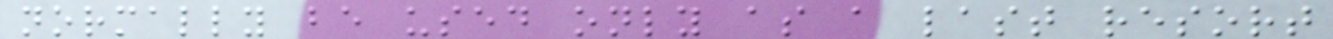normally be used only as a last resort
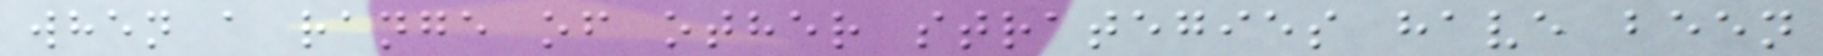when a range of other strategies have been
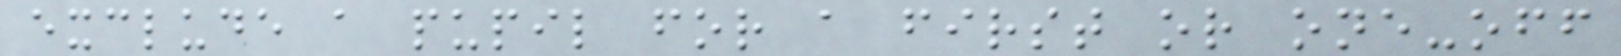exclude a pupil for a first or one-off
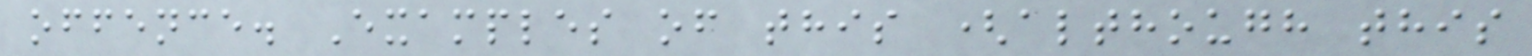offence. Examples of this (although this
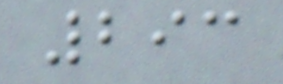293
